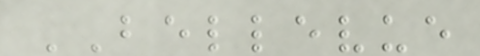BELLEVUE
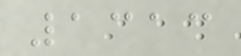1313
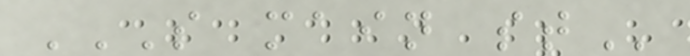S MAIN ST
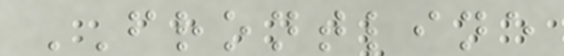FRONTLINE
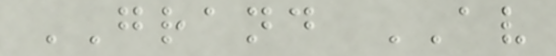GRAND AV
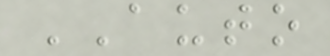AUTO
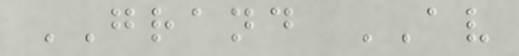GRAND AV
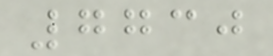7730
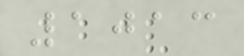1013
